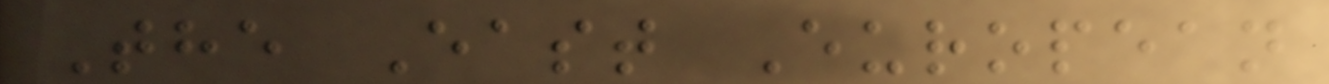The East European
